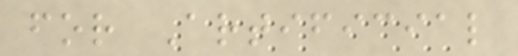for Artificial
